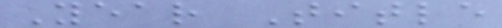Year Title
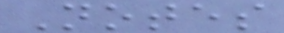Notes
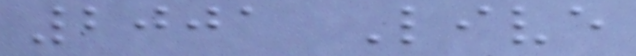2001 Live
